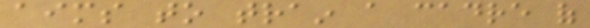aims to train a cadre of
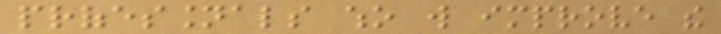professionals who will improve the
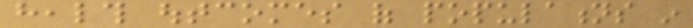health outcomes of populations in
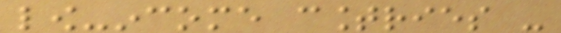low-income countries -
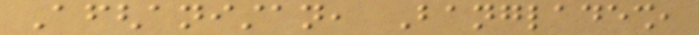Afghanistan, Bangladesh,
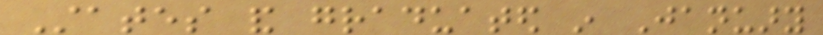States and graduated in January
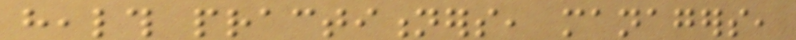health practitioners, managers,
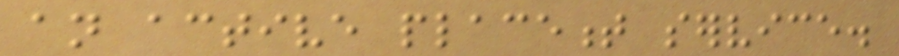an active placement service.
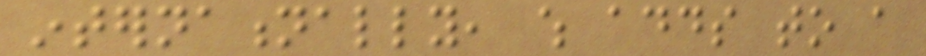internationally, which adds to a
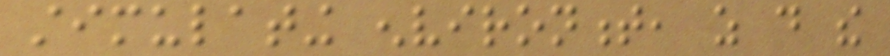stimulating environment, as do the
